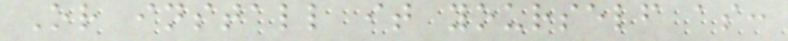Or install it yourself as:
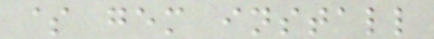$ gem install
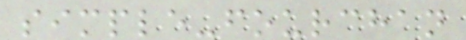simple-fourchan
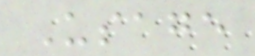Usage
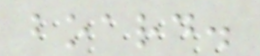board.
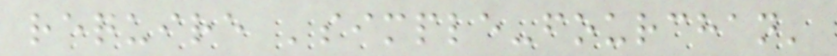require 'simple-fourchan'
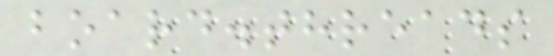board.threads
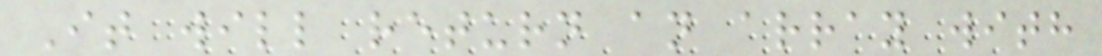It will return an array with
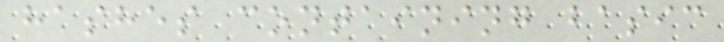hashes containing basic
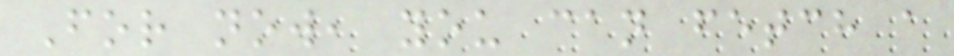For now, you can fetch a
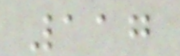117
